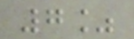7%
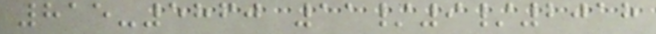815-5860 11/9/2018
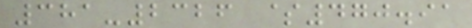381-2326 $470.91
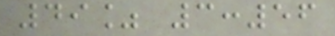49% 3:56
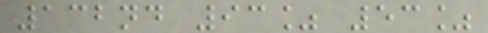132nd 93% 53%
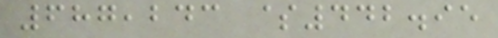687,243 $442.95
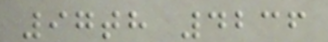97th 4236
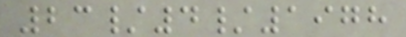23/4/1978
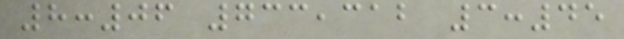8:06 733,312 3:45
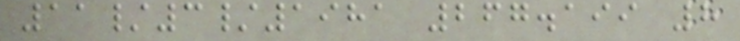11/3/1981 267.199 8
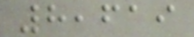8,619
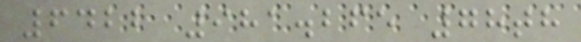6422 981.265 78th
